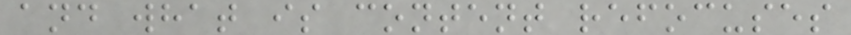and what is content refocuses
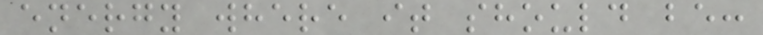energy where it should be:
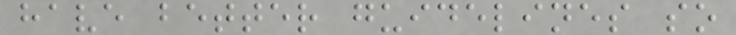have better guidelines so
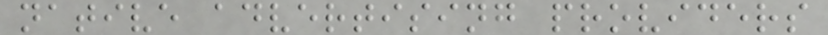native advertising providers
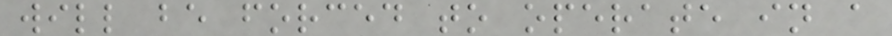will be forced to operate in a
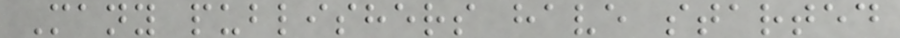Many publishers have started
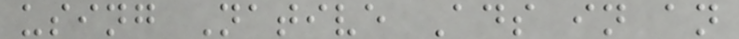using Native Ads in an
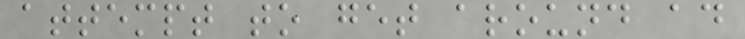attempt to get around ad
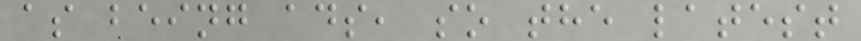as being ads, so the latest
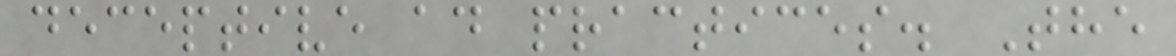deceptive ad practices. The
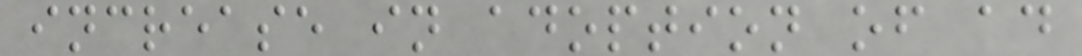increase in adoption of ad
